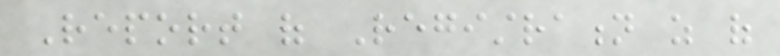Report of Registration as of
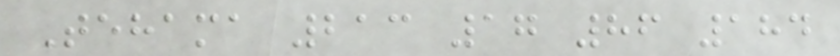Tehama 213 17 86 184
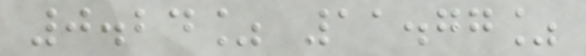0.24% 11.77%
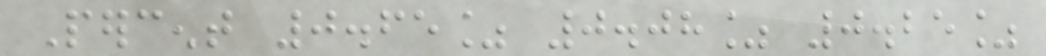Percent 0.65% 0.08% 0.25%
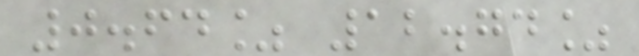0.64% 12.74%
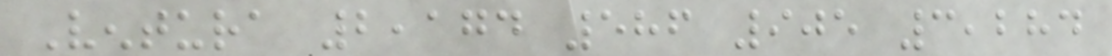Ventura 2,174 586 905 3,284
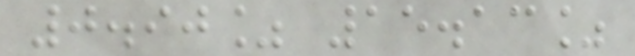0.90% 15.13%
